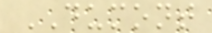DUMONT
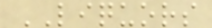LIQUORS
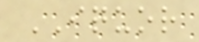IQUOR
